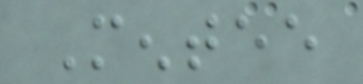Mentee
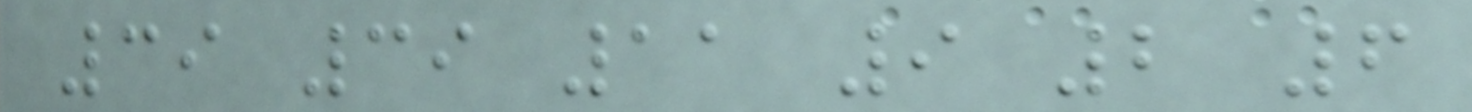39 39 11 9 2 6
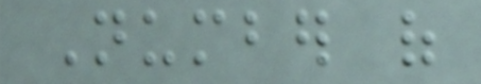Number of
